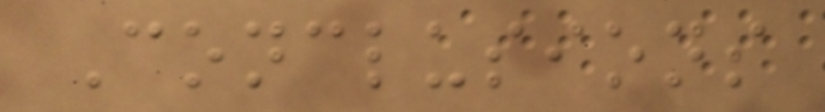Conclusions
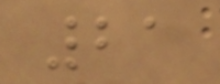21
